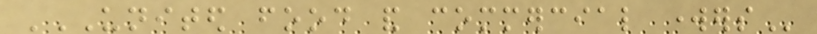UNITED FOOD AND COMMERCIAL WORKERS
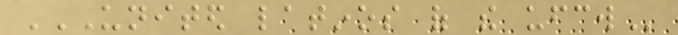UNITED LATINOS OF THE UFCW
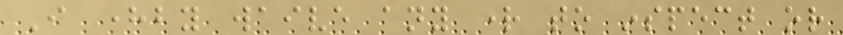I hereby waive any right to inspect or
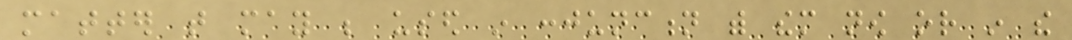matter that may be used in conjunction with them now or in the
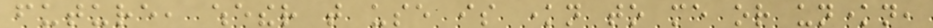future, whether that use is known to me or unknown,
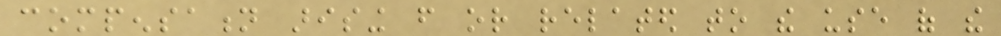compensation arising from or related to the use of the
